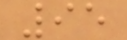95
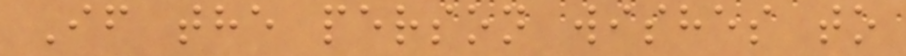If the person wishes to
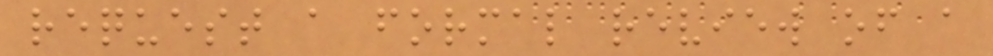request a formal review of a
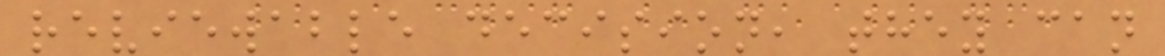reviewable decision, they can
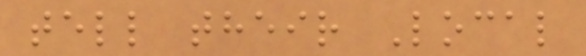tell their Local
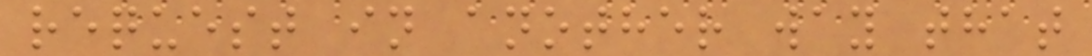request in another way that
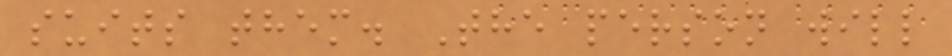suits them. The person will
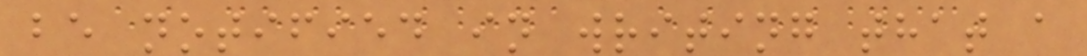be notified in writing that a
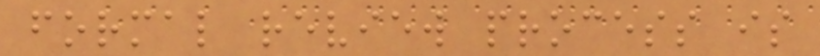formal review process is
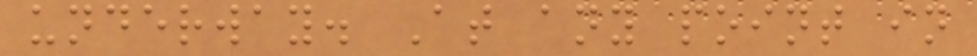underway. At any point in
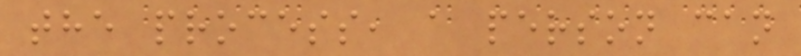the process, a person can
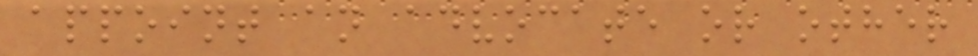appoint an advocate or other
